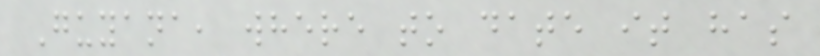Guyana, where to date it has
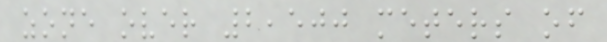zone over 2,500 meters of
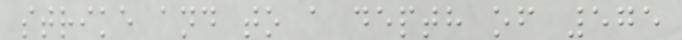strike and to a depth of 575
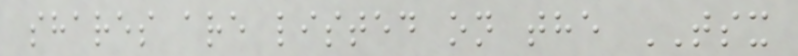shares are listed on the TSX
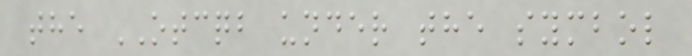the OTCQB under the symbol
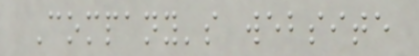Company's website
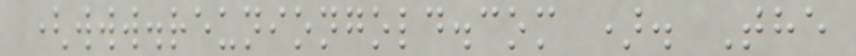(www.reuniongold.com ). The
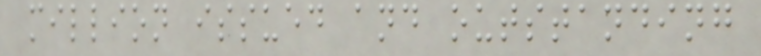million issued and outstanding
